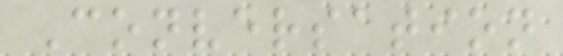Conversation
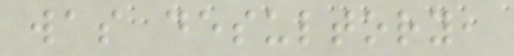was desultory,
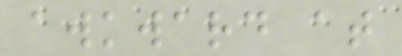awkward at
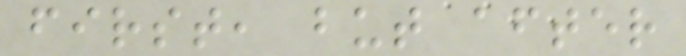first, but after
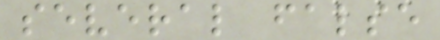several false
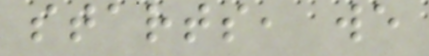starts, we
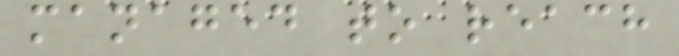managed to reach
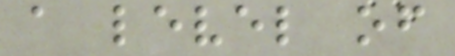a level of
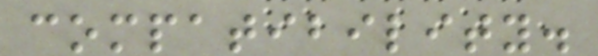compatibility.
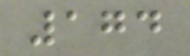174
